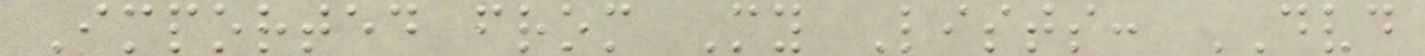Imported from My Lists: DVD
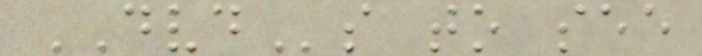DVDs to see
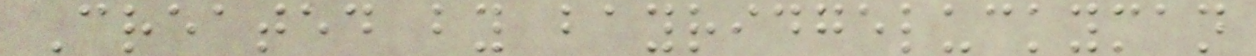Created by bayridgeluckyman
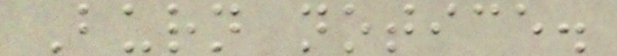Burn notice.
